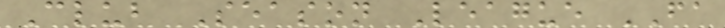Club Season League FA
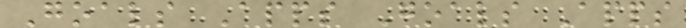Goals Apps Goals Apps
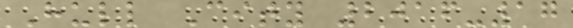Hull City 2016-17
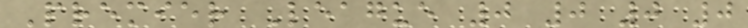Premier League 0 0 0 0
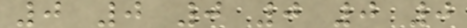0 0 0 0 0 0
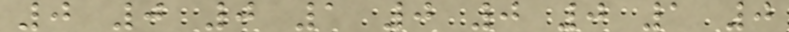0 0 0 1 0 0 0 1 0
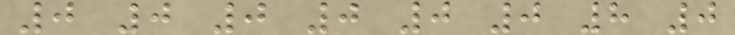0 0 0 0 0 0 8 0
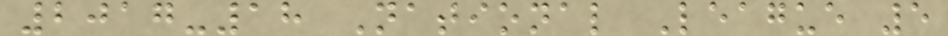2017-18 National League 5
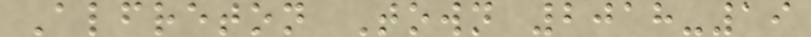Alfreton Town 2018-19
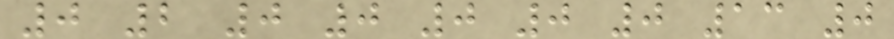0 2 0 0 0 0 0 13 0
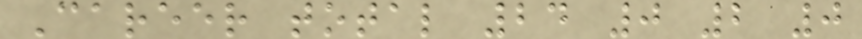Career total 24 0 2 0
